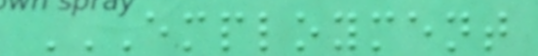EMPLOYMENT
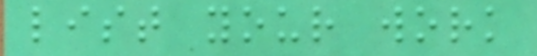list your work
